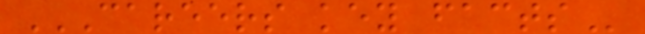CAREERS KEY FACTS
